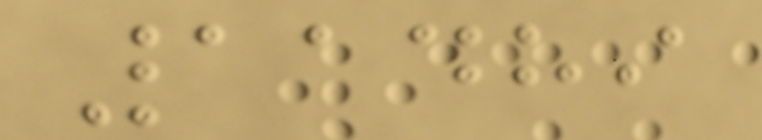11489
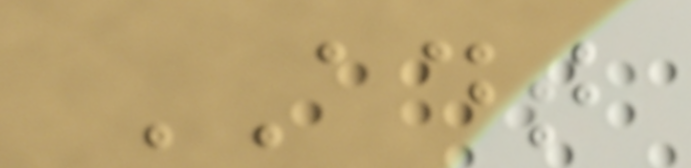ADT
